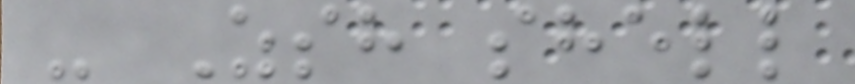- Zsh shell
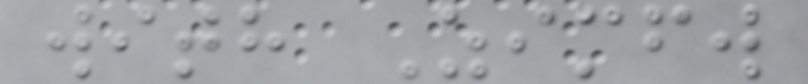with Zimfw
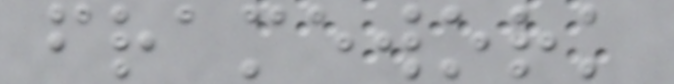framework
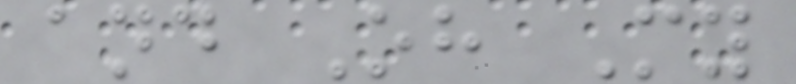and Oh My
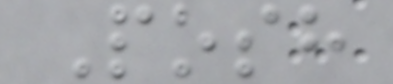Posh
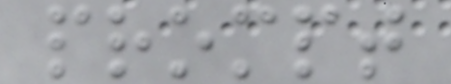prompt
